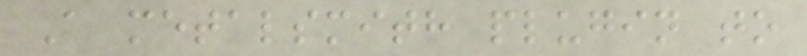A metalsmith plugin to
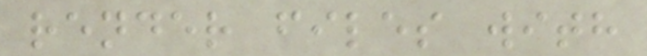render files with
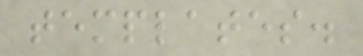templates.
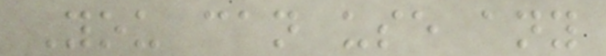You can use any
